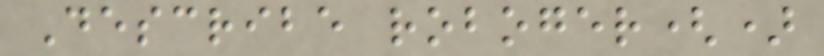Describe roboger()
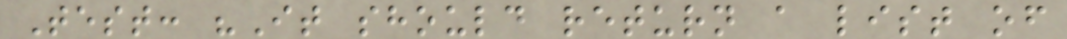Test: "It should return a list of
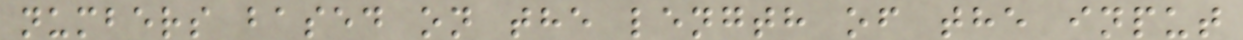numbers based on the length of the input
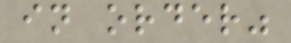in order"
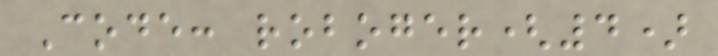Code: roboger(4)
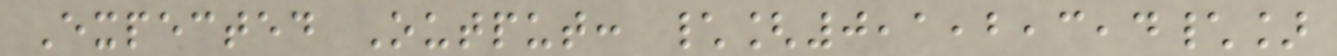Expected Output: \[0,1,2,3,4\]
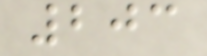203
